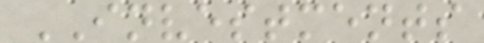INVESTMENTS
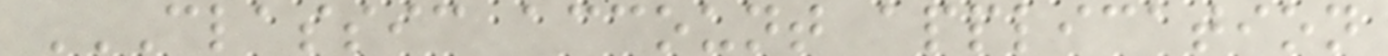CLASSIC ACCOUNT APPLICATION
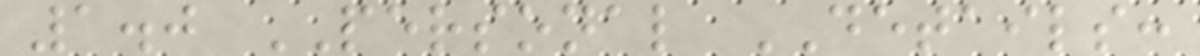1.0 PERSONAL DETAILS:
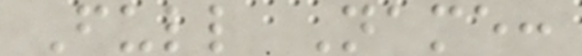Full Name:
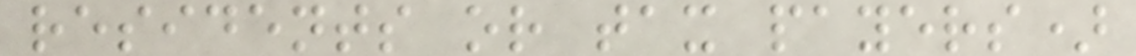residents or tax payers)
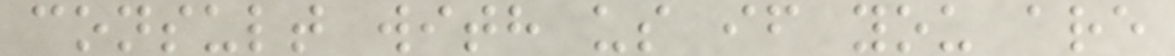consult with us if you are
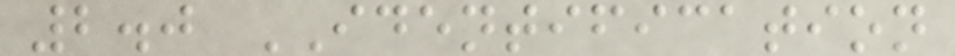2.0 IDENTIFICATION
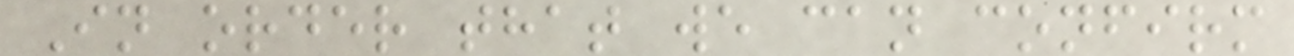In order that we can confirm
